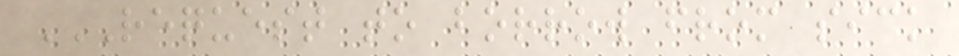REQUEST TO BORROW FROM SICK
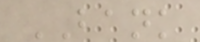BANK
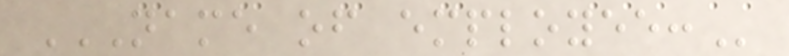NAME OF EMPLOYEE:
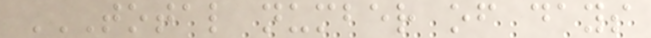TOTAL NUMBER OF DAYS
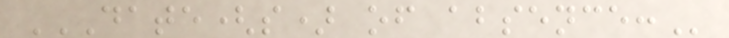DATE(S) OF ABSENCE:
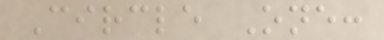Circle One:
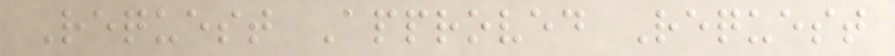Request Approved Request
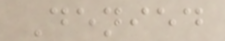Denied
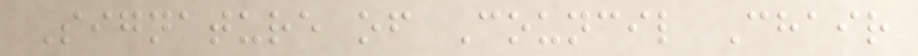Signature of Council Chair
